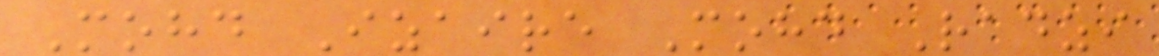Mohd Izaire Mohd Radzi
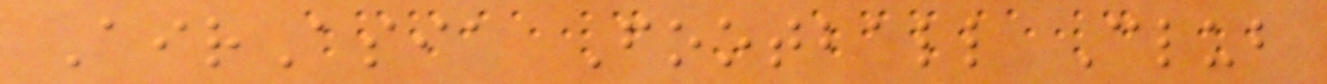AirAsia Football Club
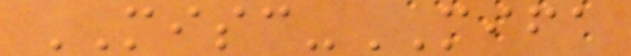MISC-MIFA
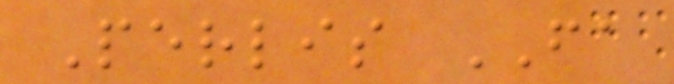Perlis FA
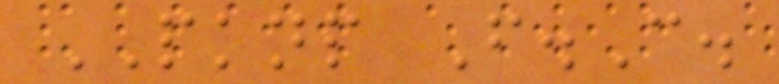PKNP F.C.
